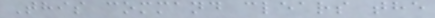This command clears the
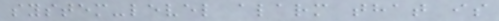system-level alarm that is
